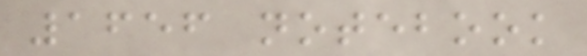1656 notebook
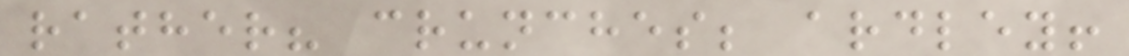rather? crunches; ardley!
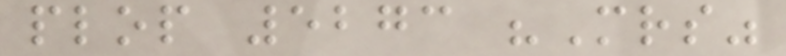plop 5273 "Mrs"
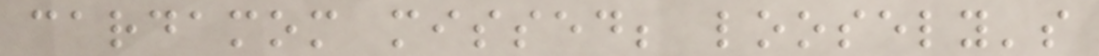cardamom missed; loosely's
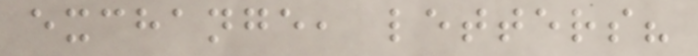exchange, letters?
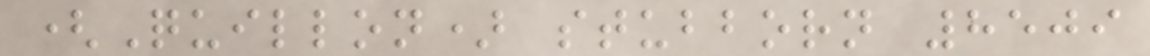(Quillon) stubborn 8509
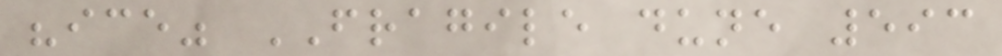"ice" FRAGILE dune 593
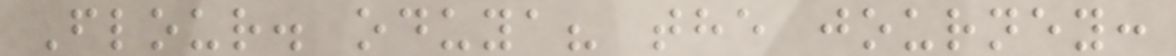Flour. oduya? the journey:
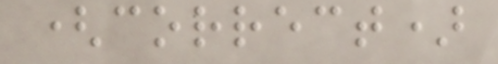(correct)
